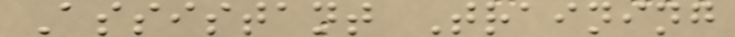Assistant Training
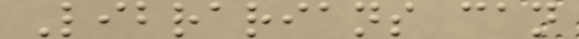Librarians can
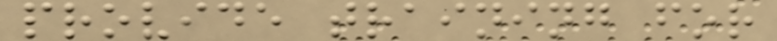provide training for
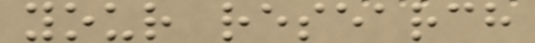your research
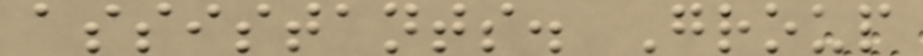assistants. Group
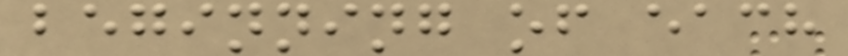beginning of each
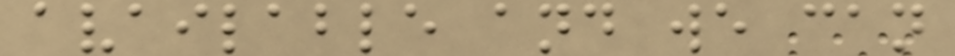available and we can
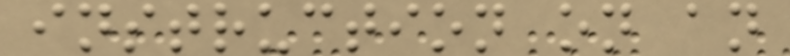instruction on an
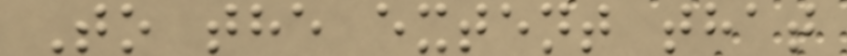To the extent that
